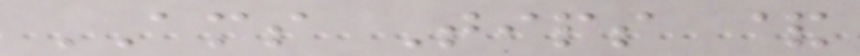AMS Tips &
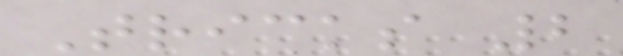Tricks 2
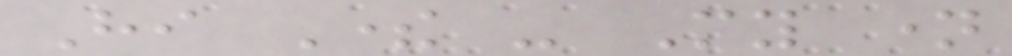Hi There - My name
